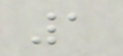1
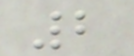2
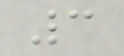3
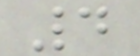4
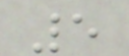5
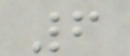6
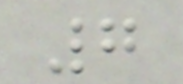7
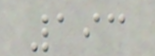193
